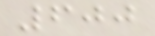600
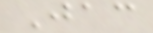Jac
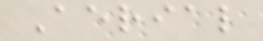Aerial
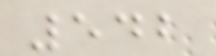542
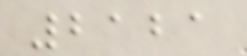2121
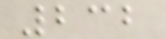232
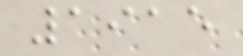1915
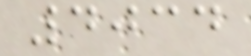4034
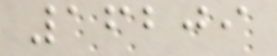16209
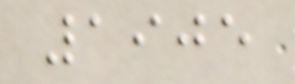1905
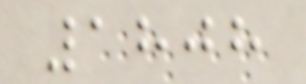1808
